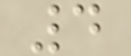4
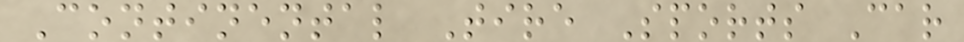Continental Tire Sports Car
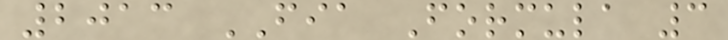2013 FIA Formula 3
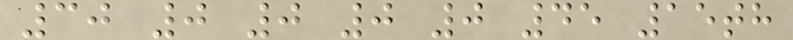30 0 0 0 0 45 15th
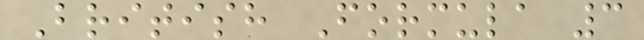British Formula 3
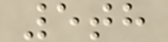5th
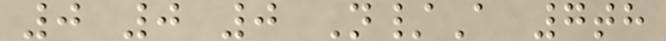0 0 0 N/A 7th
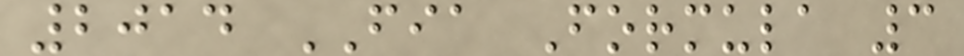2014 FIA Formula 3
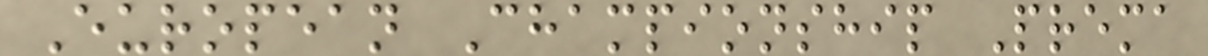European Championship Prema
